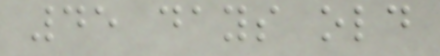45 days old
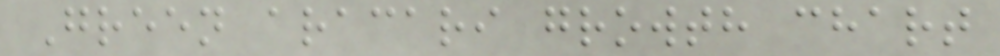Green aracari growth chart
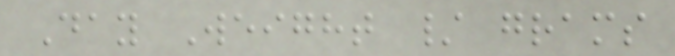Day Weight / grams
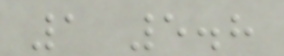1 5.8
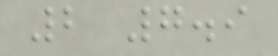2 7.9
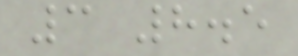3 8.5
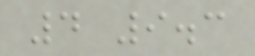4 9.3
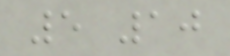5 10
